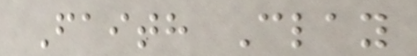Faith Clay
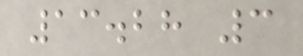13.28 3
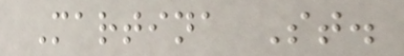Martina St.
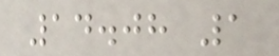14.08 1
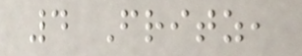4 Fritz,
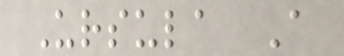Ursula A
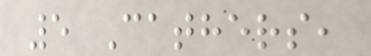5 Cathers,
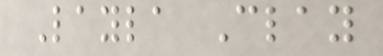Layla Clay
